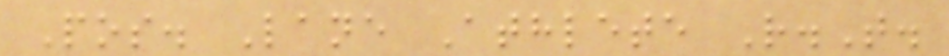Pos. Lane Athlete R.T.
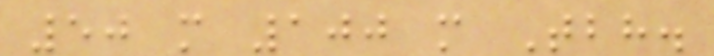50 m 100 m Tbh.
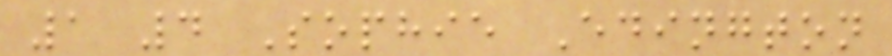1 4 Sophie Edington
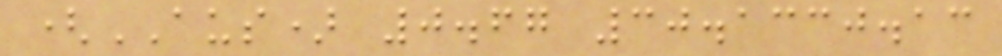(AUS) 0.67 30.1330.13
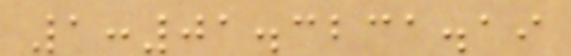1:01.3231.19
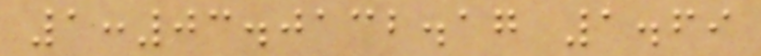1:03.0132.17 1.69
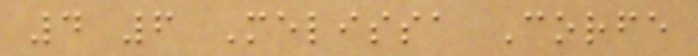4 6 Melissa Corfe
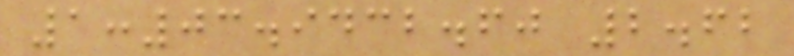1:03.9432.60 2.62
